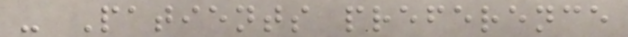- Patients preference
